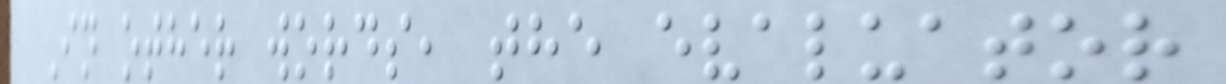In other words, the evaluator
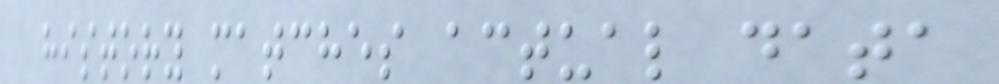history matches actual data
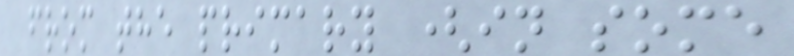from the primary (in some
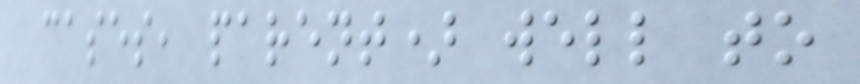cases, parent) well to
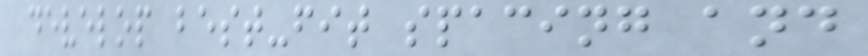develop best-fit spacing and
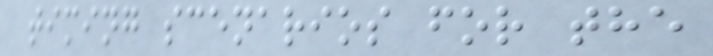timing scenarios for the
